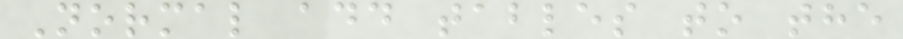Normal add tables to the
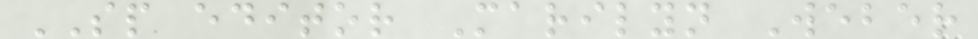SP editor Marilyn Weber
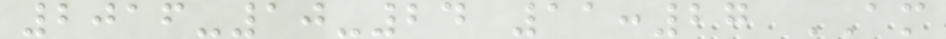2016-10-24 11:27 AM
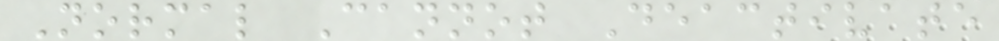Normal Cannot Deactivate
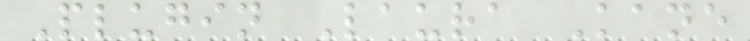Plugin Laura Kane
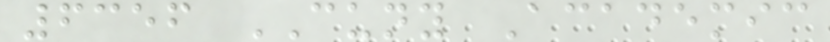6356 CUNY Academic
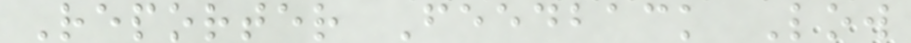Reporter Feedback Low
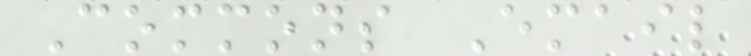Commons Email
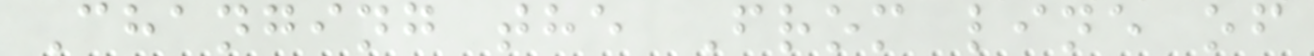Changing the From line of
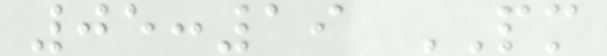05:19 PM
